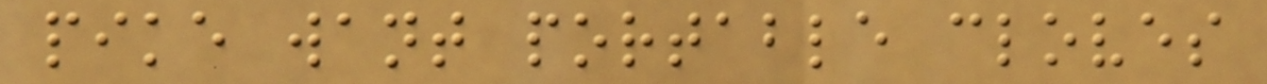pike want portable cloves
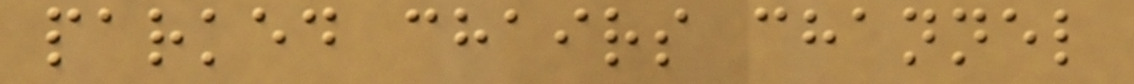parked chairs channel
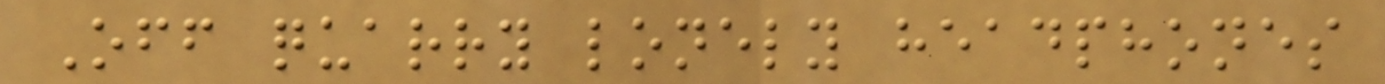Off quarry lonely headphones
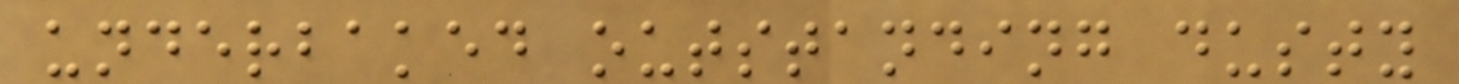underbaked outstanding dusty
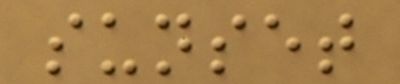sunset
